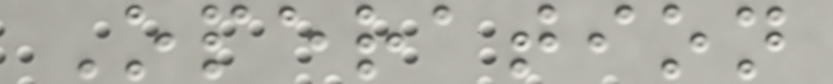Operation
